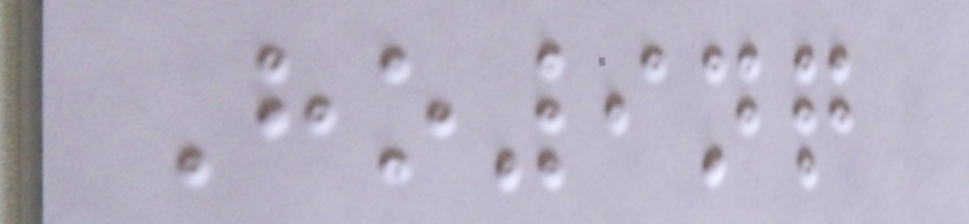Ho9nq
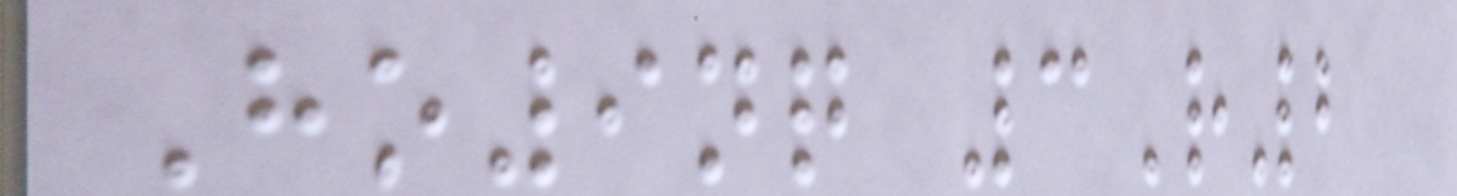Ho9nq 3R2
